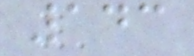143
